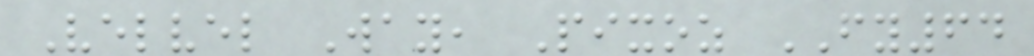Velvel Way, Pixoz FY64
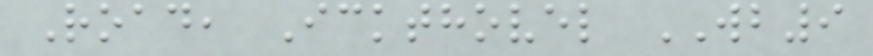Road, Ickthovel WB9
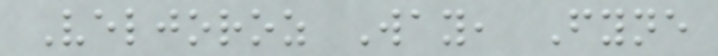Veljoroz Way, Fyne
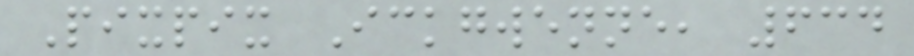Pixpix Ickgwenne, 634
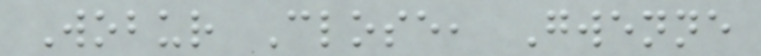Wobur Close, Gwenne
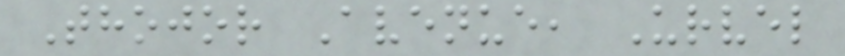Thojor Avenue, Urvel
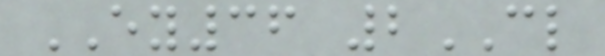EY36 2CL
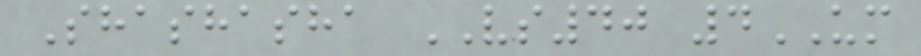Shashasha VS40 4UM
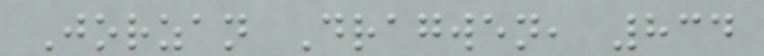Jorzan Dragwen, 834
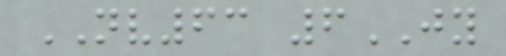NV63 6JY
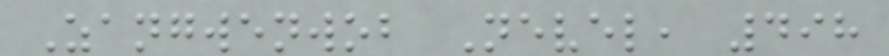Zangwenwob Nevel, 498
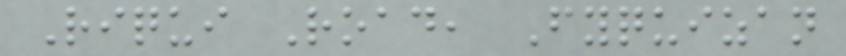Riqui Road, Fyquizan
